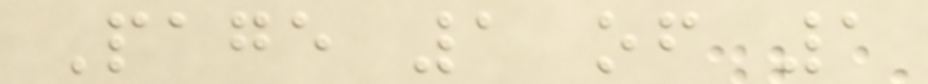Page 1 of 1
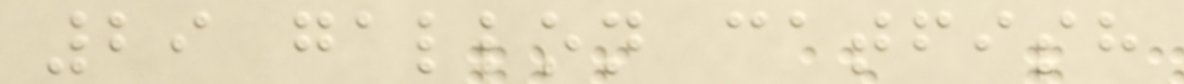29 gallon catfish
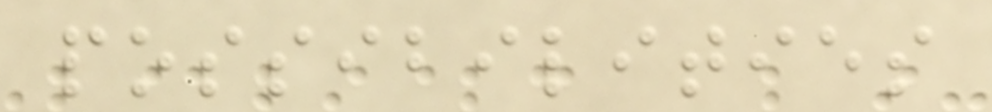possibilities
